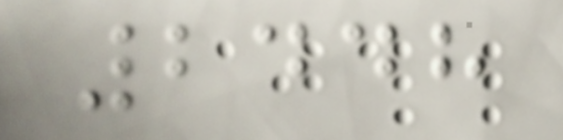2448
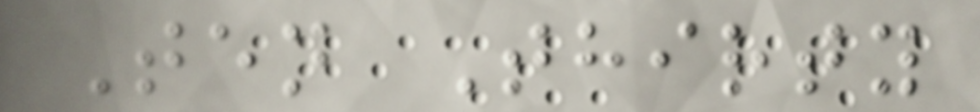Ten Thirty
